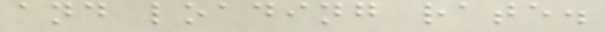and loading rate.
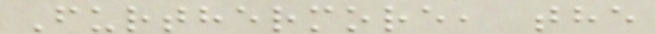Furthermore, the
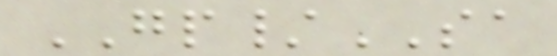GP/SA
